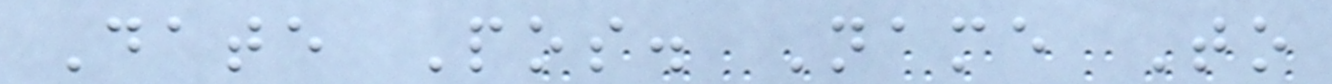Date Pos. Name To
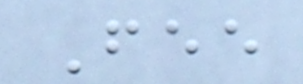Fee
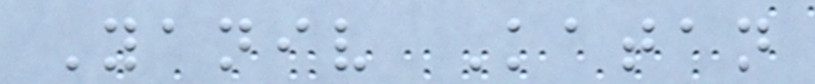Yaniv Katan
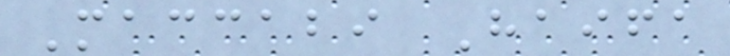Maccabi Haifa
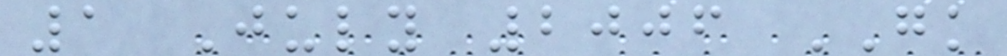1 July 2006 GK
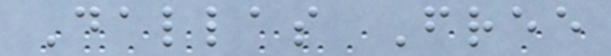Dallas Free
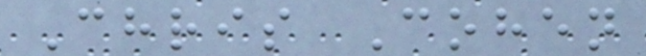Chris Cohen
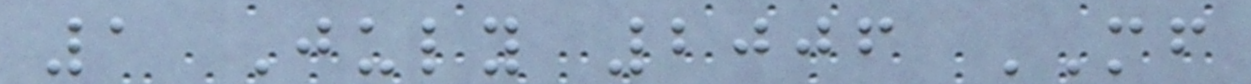1 July 2006 MF
